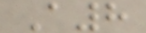A8
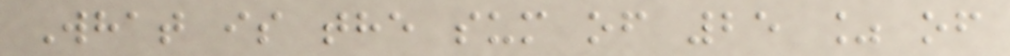What is the sum of 25 % of
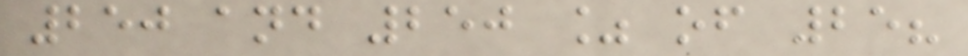250 and 250 % of 25?
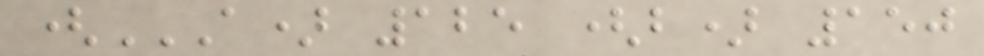(A) 125 (B) 150
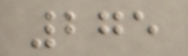275
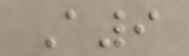A9
